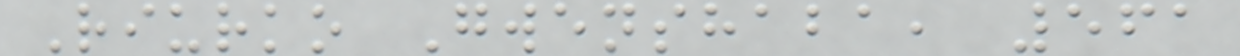Riurko Gwenshaba, 561
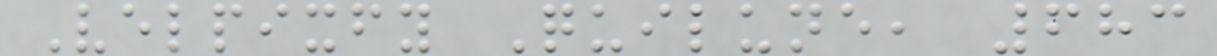Velpixfy Quilune, 683
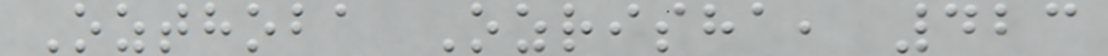Ozthoba Ozrisha, 423
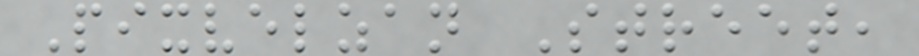Pixvelzan Street,
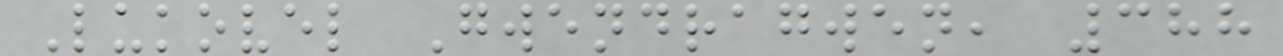Lukovel Gwendragwen, 388
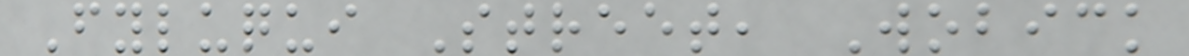Fyluqui Street, Wobick
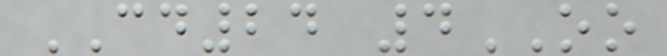CD24 4OO
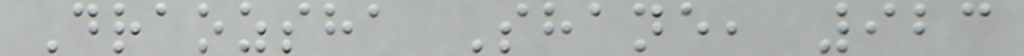Draozsha Shane, 923
